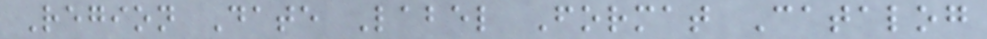Region Date Label Format Catalog
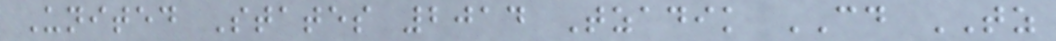United States 2014 Tzadik CD TZ
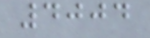4004
